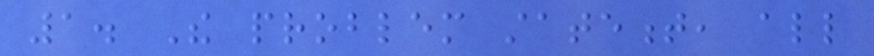1. The problem statement, all
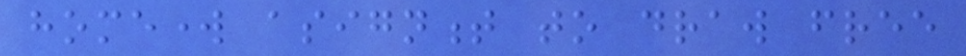homework asignment to draw free
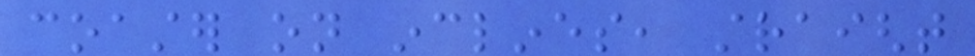coaster on inclines, straight
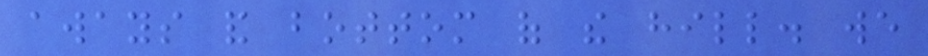aways and bottom of the hill. we
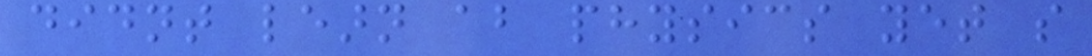didnt learn about physics yet so
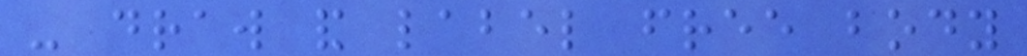- draw and label free body
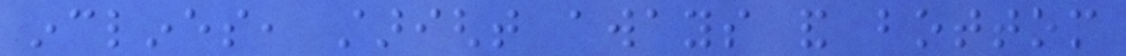inclines, staright aways and bottom
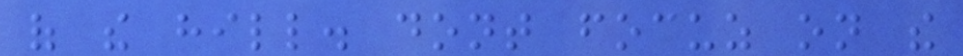of the hill. dont focuz on the
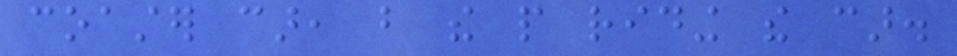coaster car, but the people riding the car.
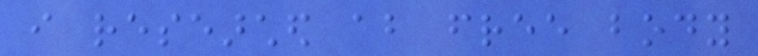i researched about free body
